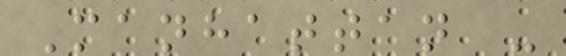Manhattan -
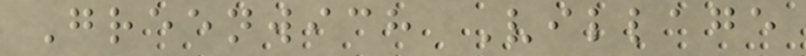Greenwich Village
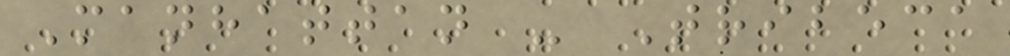Manhattan - Tribeca
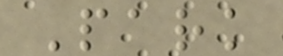Park
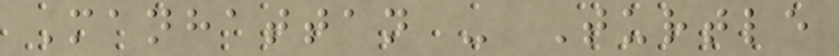Manhattan - Turtle
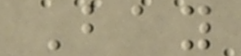Bay
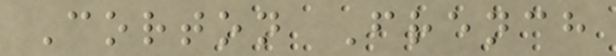Corton French
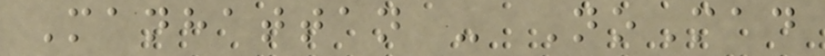Manhattan - NoMad
